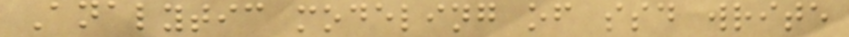Analytic modeling of ssd write
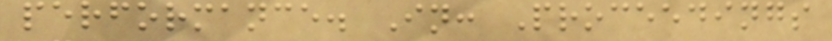performance. In: Proceedings
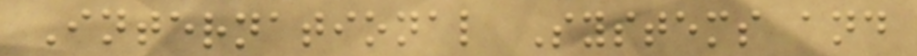International Systems and
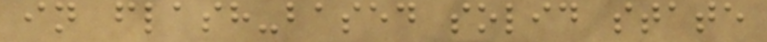in flash-based solid state
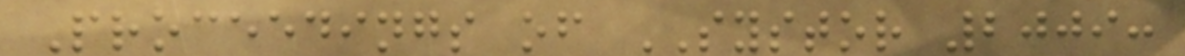Proceedings of SYSTOR 2009:
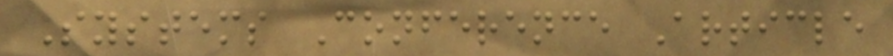Systems Conference Article
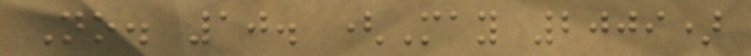No. 10. (May 2009)
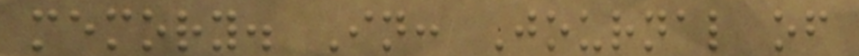memory. In: Journal of
